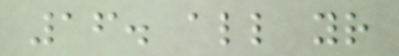16. all your
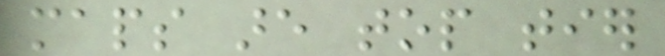maps are top tier
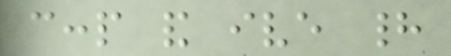cccp and ive had
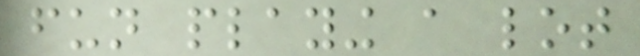fun playing a lot
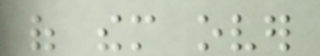of them over
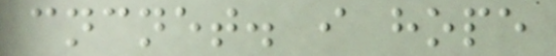cncnet. i hope
